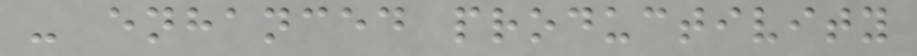- enhanced productivity
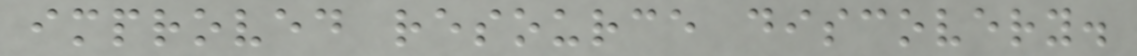improved resource discovery.
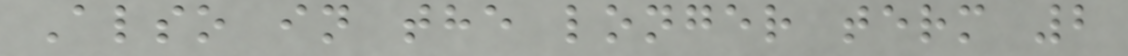Also in the longer term 2
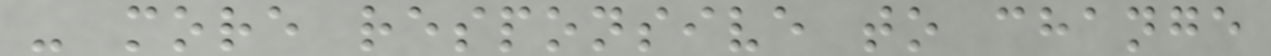- more responsive to change
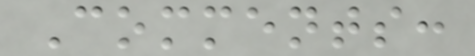Comments:
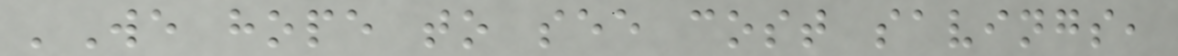'We hope to see cost savings,
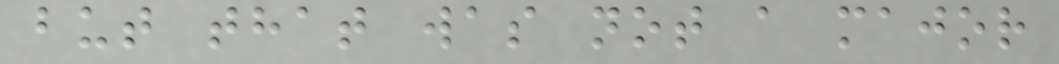but that was not a major
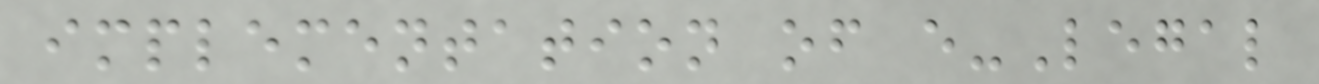implementation of e-Legal
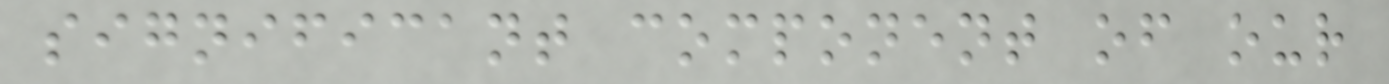significant component of our
